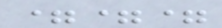===
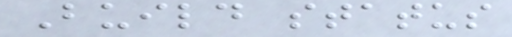Build status
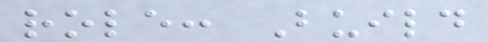role: Build
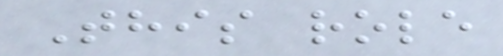This role
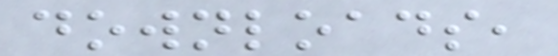downloads,
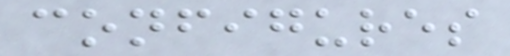configures
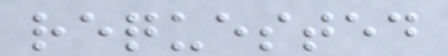requested
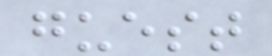guest
